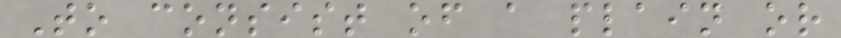To consist of a plain or
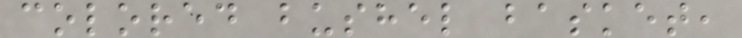colored bushel basket,
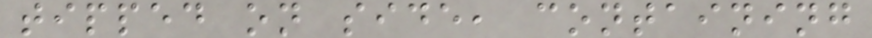tipped on side, containing
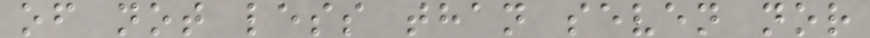of not less than seven nor
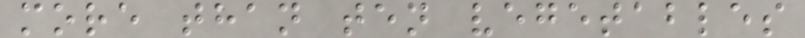more than ten vegetables
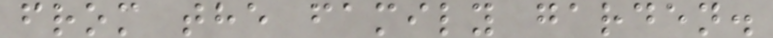from the family garden.
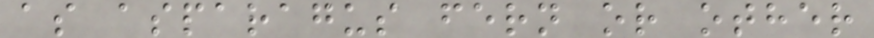as asparagus fern or other
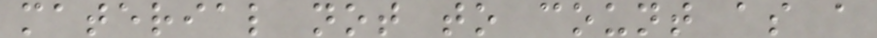material not to count as a
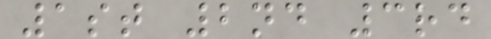1st 2nd 3rd
